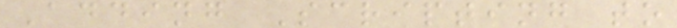Adding Scripting to
